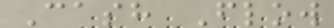Cash Flow
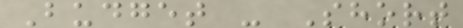Budget - Short
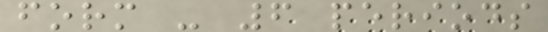form - 6 periods
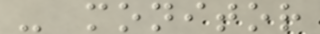- monitor
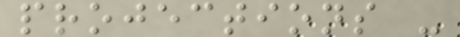projections -
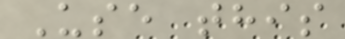Use this
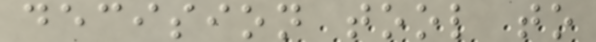decision tool to
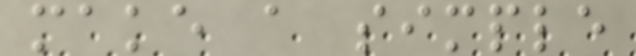make a simple
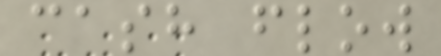cash flow
